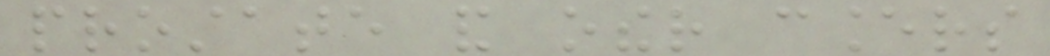prostate and other cancers
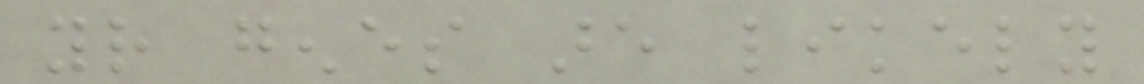your genes are likely
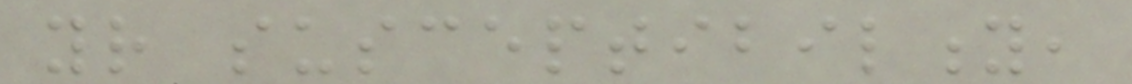your susceptibility,
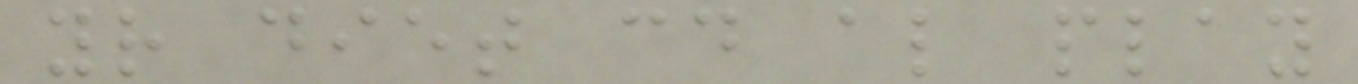your diet could also play
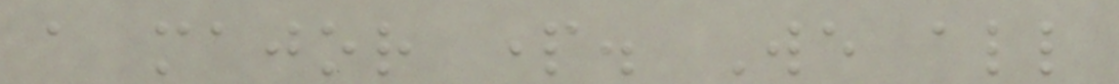a major part. We all
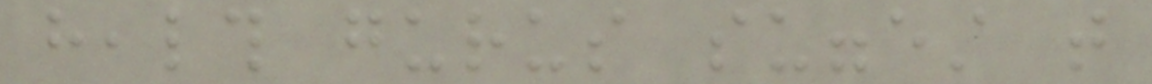health gurus suggest that
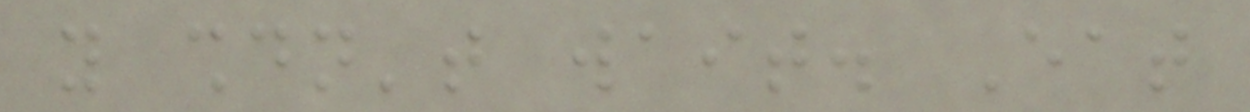you shouldn't wait. Eat
